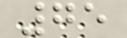75
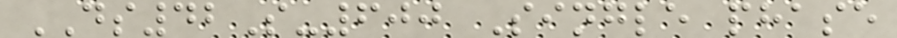DS42S-600 Single phase
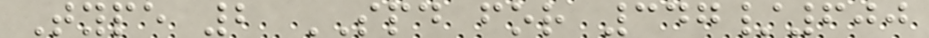Type 2 SPD for 347/600
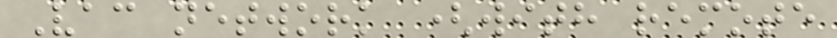Vac network (with remote
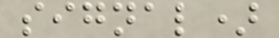signal)
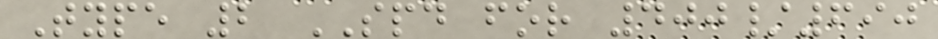Type 2 SPD for 400/690
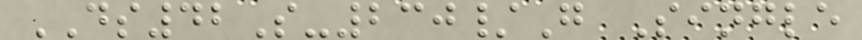DS42S-230/G Single
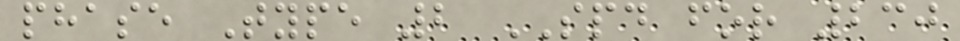phase Type 2 SPD for 230
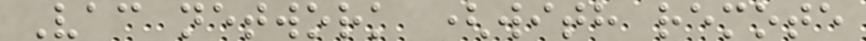Vac network (with remote
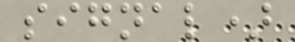signal)
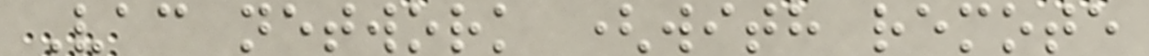Vac network (with remote
